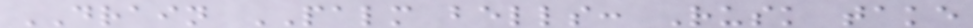DRAIN PALM bells: Rusk take
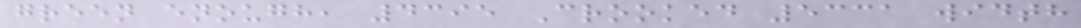green enough, 4395 Crooked 5331 width
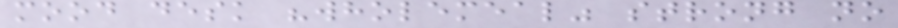mood desk "wholemeal" strong no
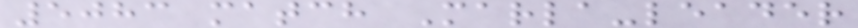5083 match Marla-leader
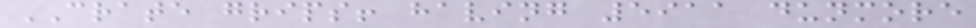CRATE grips! having 5911 dunmore
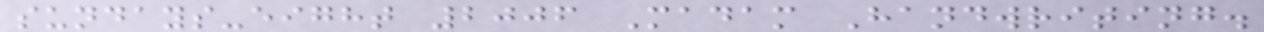sundays-eight 2006 Madam Handwriting.
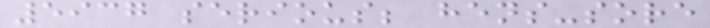5937 serious; hens-sore
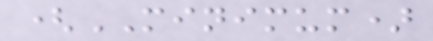(MINIMUM)
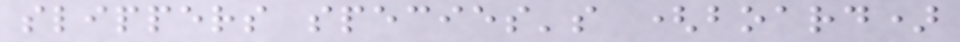slippers species's (board)
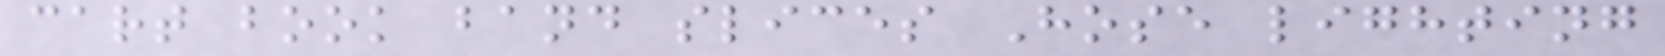cart book band slices Hose lighting
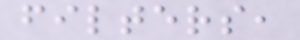filters,
